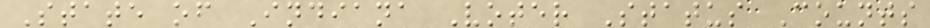State of Indiana Voter Status Counts
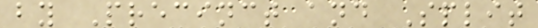by Precinct and Split
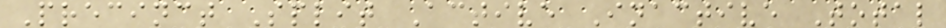Precinct Split Active Inactive Total
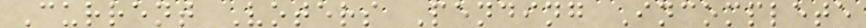Current Voters Pending Incomplete
